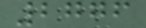2776
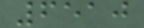6510
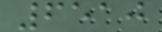6510
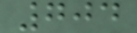704
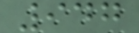947
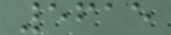5615
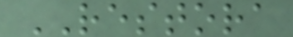RESTORA
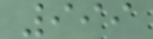999
